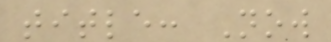title: Now
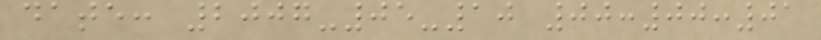date: 2007-05-10 00:00:01
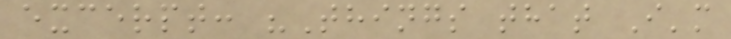excerpt: "Things that I'm
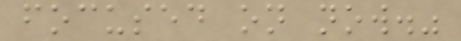focused on now."
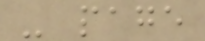- page
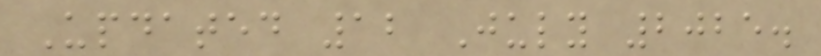Updated 12 July 2025.
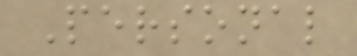Personal
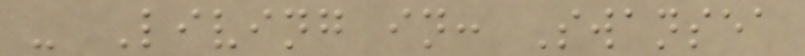- Living in: Swansea
